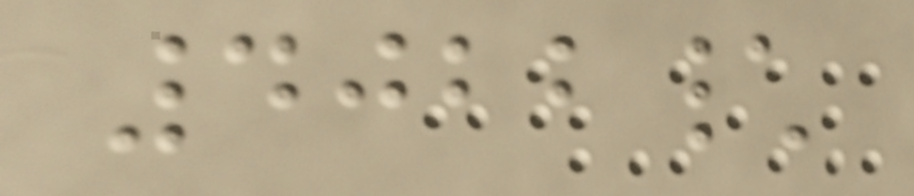4022\
